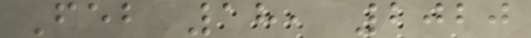Feb 18, 2020
